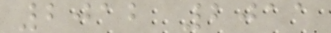2012 2011
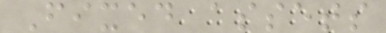Fixed assets
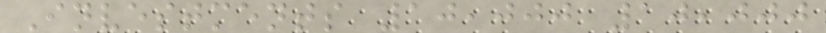Investments 10,000 10,000
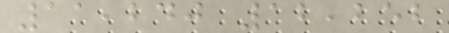11,240 12,252
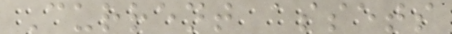Current assets
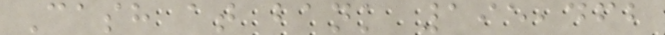Cash at bank 195,462
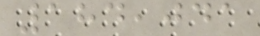184,041
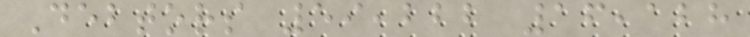Debtors 59,222 16,128
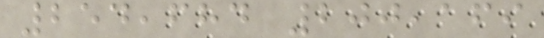254,684 200,169
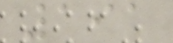191
